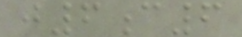j6c6
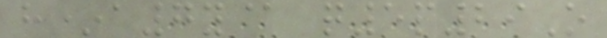h*a7y@ q5p29O
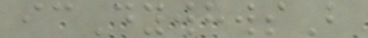icDywhwsB
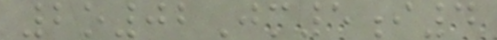2o02Jm5i4
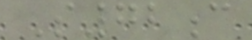S72c
